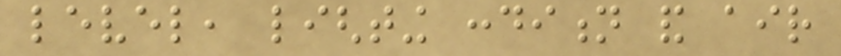level, lighting condition and air
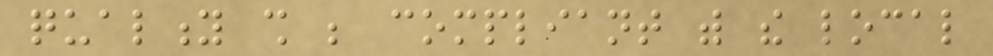quality shall be compliant with the local
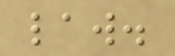law.
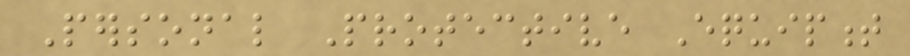Personal Protective Equipment
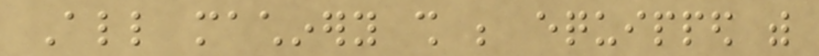All machinery shall be equipped with
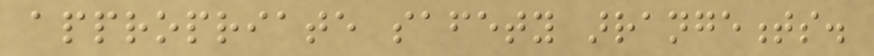appropriate safety arrangements.
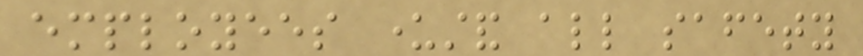employees understand all safety
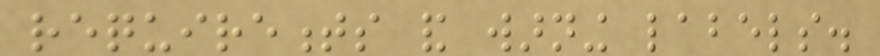requirements and warning labels.
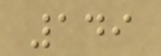149
